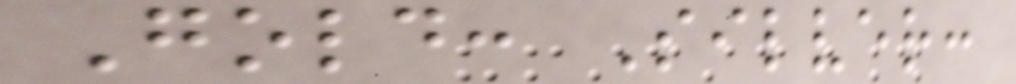Gold: Silver:
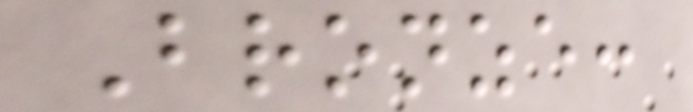Bronze:
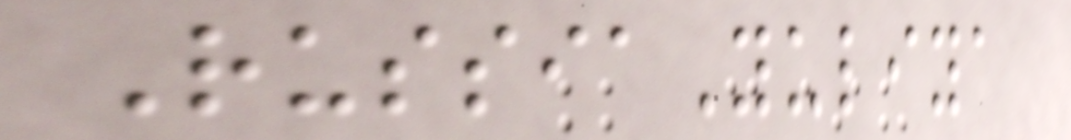RussiaYuliya
